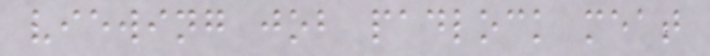viewing job padlock meat
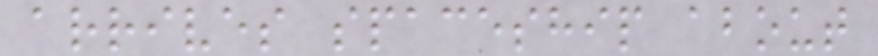arrives spaceship about
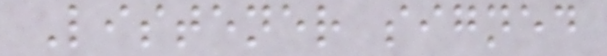Listener signed
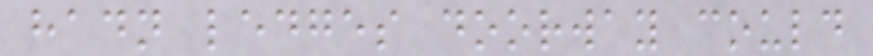hadn ledges doorway could
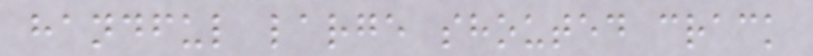handful large shouted crack
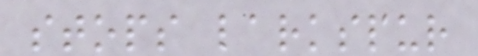stops larkspur
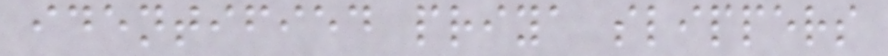identified priya slippers
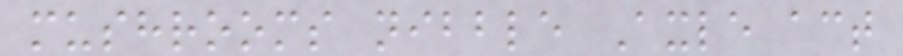mushrooms nibble Axle act
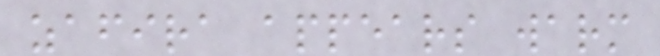zafira appears warm
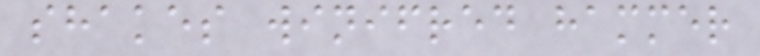shakes winifred hammer
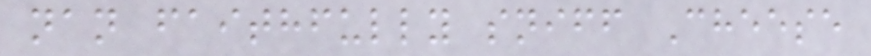nan faithfully sniff Cheese
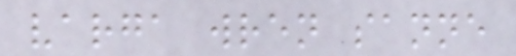varga wren sanne
